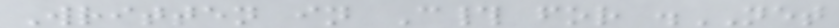Written in C# for .NET
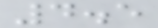4.5
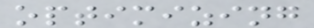optimizing
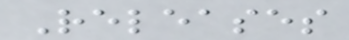Releases
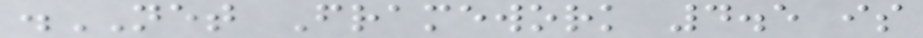.NET Framework 4.5 is
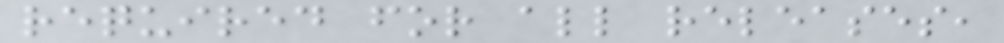required for all releases,
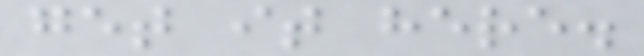get it here.
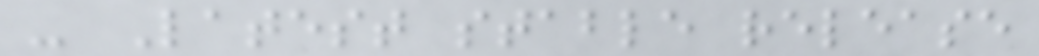- Latest stable release
